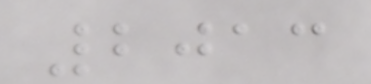2013
